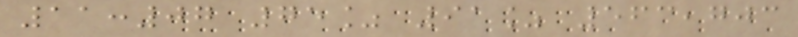11:07 75% 91% 563,703
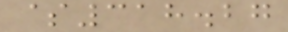$318.27
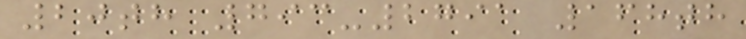20th 793-2791 168th
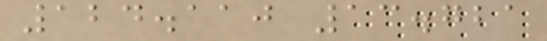124.110 13.721
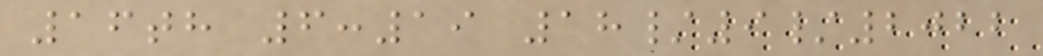16th 6:19 18/9/2022
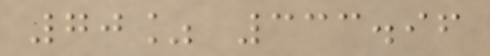70% 333.96
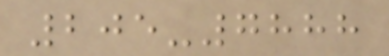205-7888
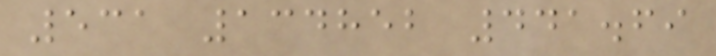531 134852 441.69
